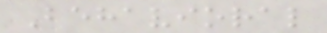Behavioral
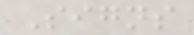Signs
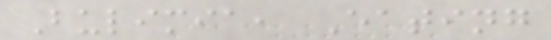Bulimia, Eating
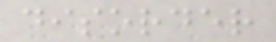disorder
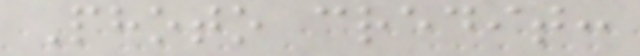Photo credit:
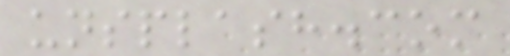unsplash.com
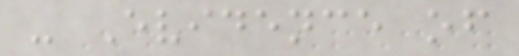- Evidence of
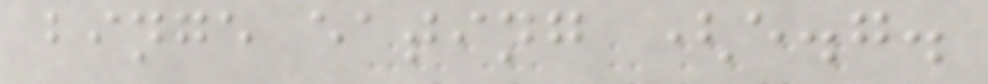binge eating (e.g.
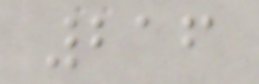216
